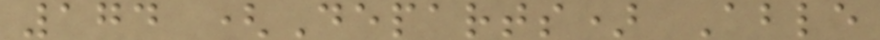174 (Departs) Able
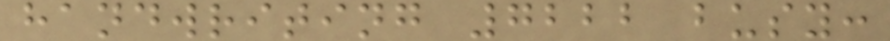handwriting 7222 busy:
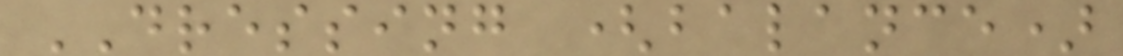DRESSING (balance)
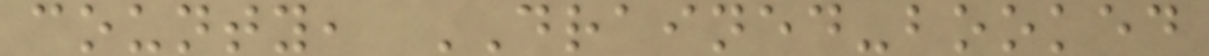county, DRAINED-booked
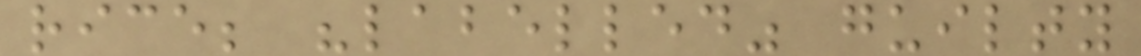rice; "labelled" guilty
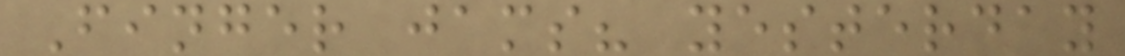Finger jams? yesterday
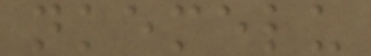nkemelu
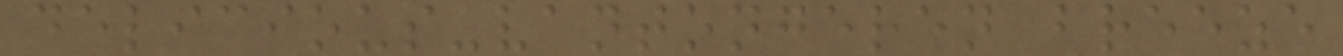delicious-vantongeren breeze
